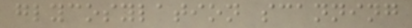glycosylation scanning
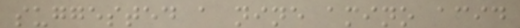suggested a nine amino acid
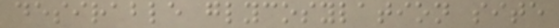desirable glycosylation site
